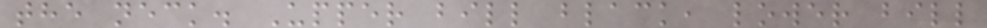the neck. Upper bill black, lower bill
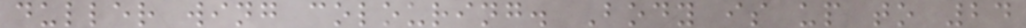duller wing colouring. Body is up to 24
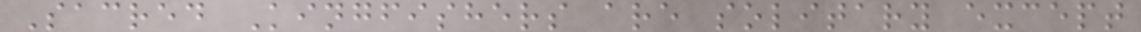Sacred Kingfishers are solitary except
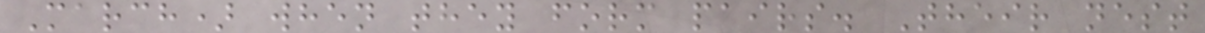March) when they form pairs. Their nest
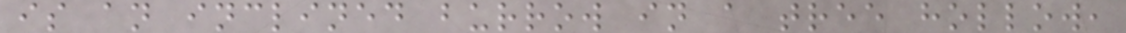is an inclined burrow in a tree hollow,
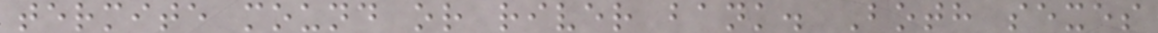termite mound or river bank. Both sexes
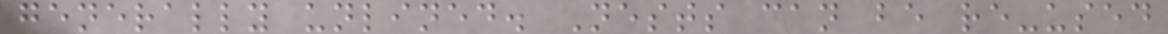generally unlined. Nests can be re-used
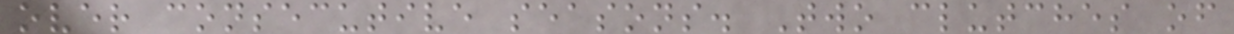over consecutive seasons. Two clutches of
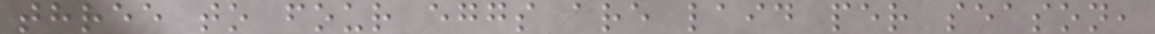three to four eggs are laid per season,
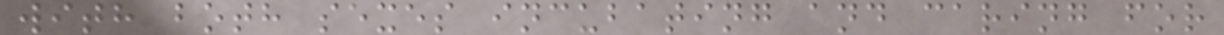with both sexes incubating and caring for
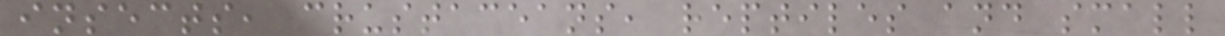insects, crustaceans, reptiles and small
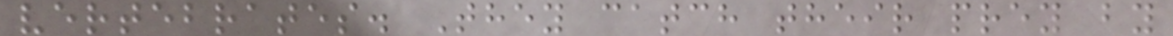vertebrates. They catch their prey by
